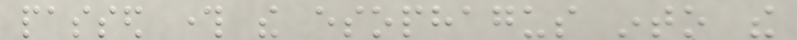passed through the esophagus into the
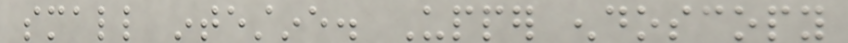small intestine. Upper endoscopy
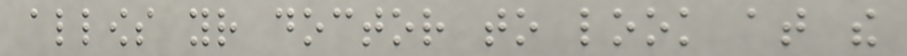allows your doctor to look at the
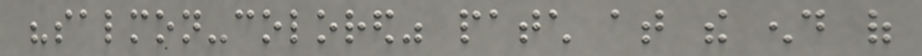"salmon-colored" patch at the end of
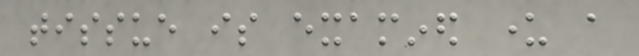tissue is examined under a
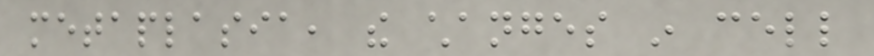metaplasia, the changes in cell
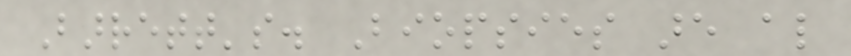Barrett's. Biopsies are also
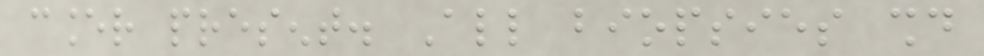cancer present. All biopsies should
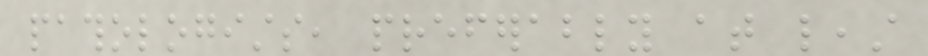pathologists, preferably at least
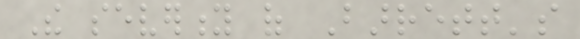The severity of Barrett's
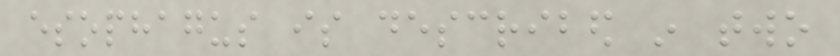esophagus is described in two
